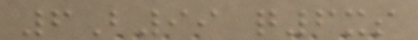6B99 q6xs
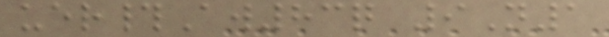uer#Aw83q 9N1
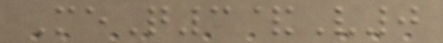MeQ3&V0
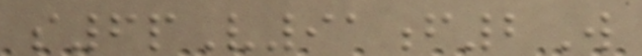s6pV91f2W
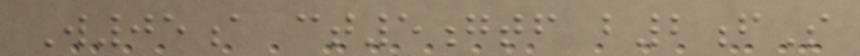W05a ct5gtf b2fS
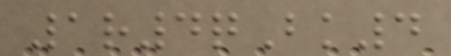1r4qBk4
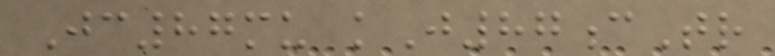Jc87mu kJ87cTr
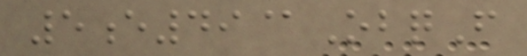5e49@ObqF
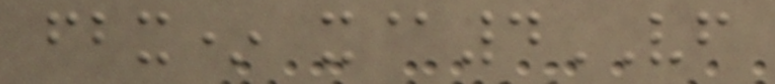fbx* x@4VF
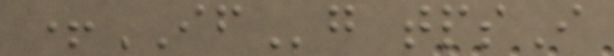+IFg tpsI
